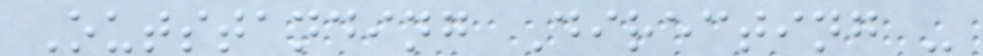Outstanding Directing -
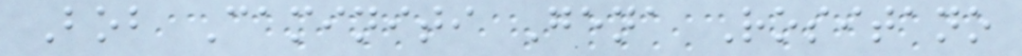Bob Caminiti Gena Rositano
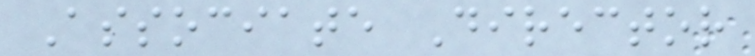Associate Director
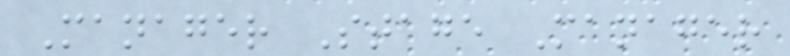Manager Stage Manager
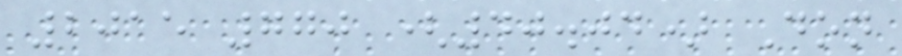2015 770 (40.04) Don
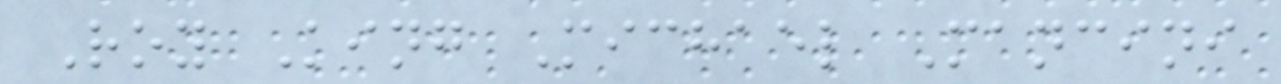Roy King Michael Mancini
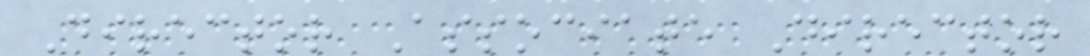Director Associate Director
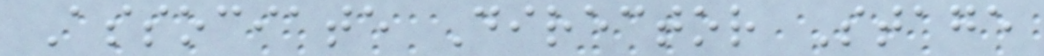Associate Director Stage
